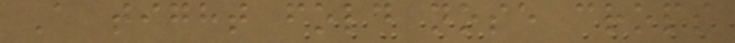A tight fold nose crops
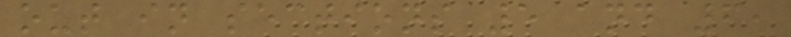out in sections 5 and 6,
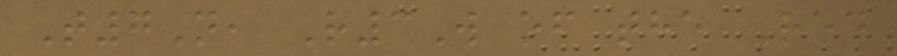T7N, R3W of the Red
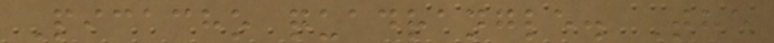Picacho quadrangle. The
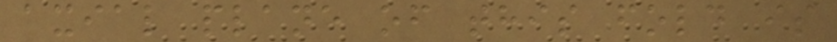axial plane of this fold is
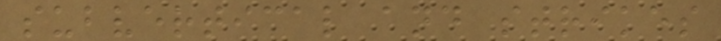subvertical and strikes
